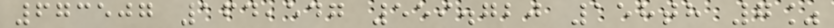673507 164,547 559.720 158th 7%
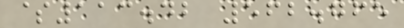$113.42 562.765
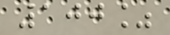100%
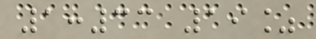1:33 19%
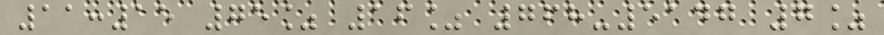11:15 75% 16% 768-5147 7%
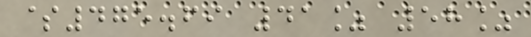$475.69 41% 58%
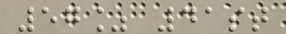57% 41st
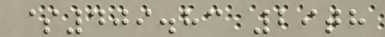$409.83 29th
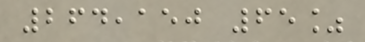264,150 65%
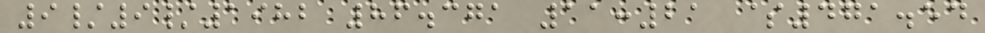9/9/1982 86.371 11:21 $471.54
